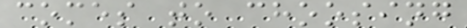comes to choosing
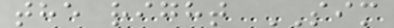the right SIM
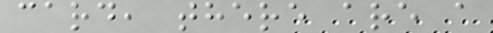card, there are a
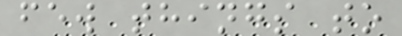few things to
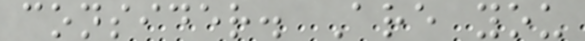consider. Are you
